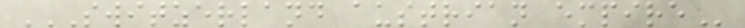SWITZERLAND AUSTRIAN EMPIRE
